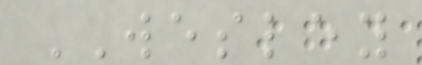WESLEY
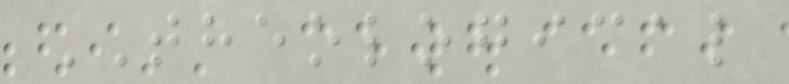THEOLOGICAL
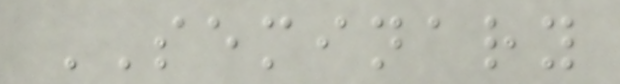SEMINARY
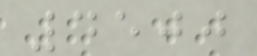4500
